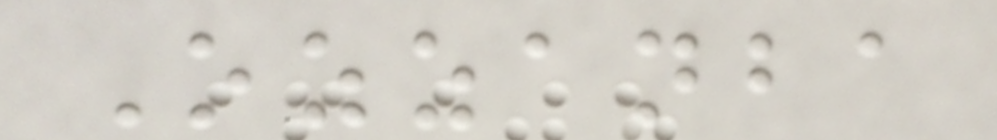Ozzanba
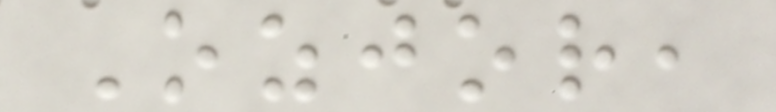Ozjor,
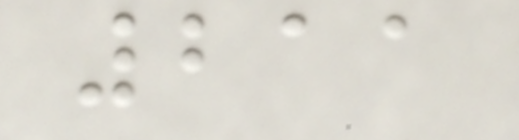211
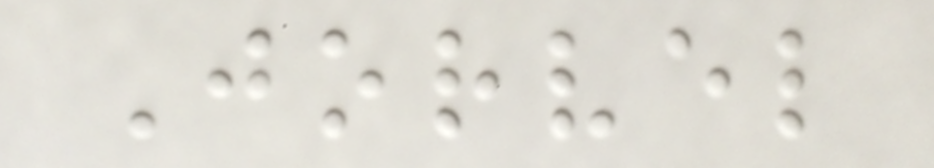Jorvel
